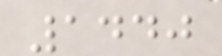1440
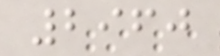2960
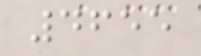4655
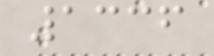1336
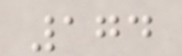174
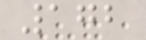172
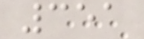351
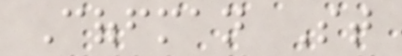Coffman St
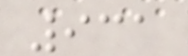931
